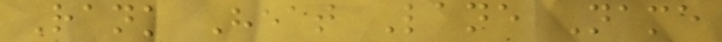Rank Heat Lane Name
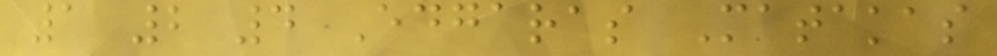1 2 4 Edgaras Matakas
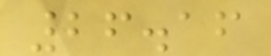26.16
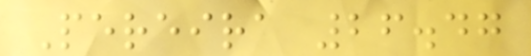Pereira 26.47
